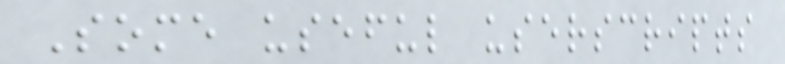Some useful userscripts
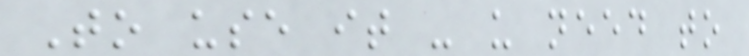To use it - u need to
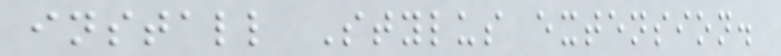install Stylus extension.
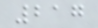217
